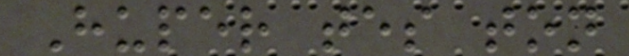Huper tes ton
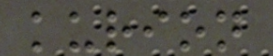kurion
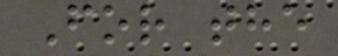For the
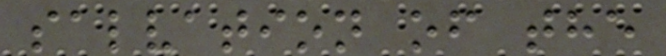salvation of the
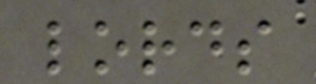lords
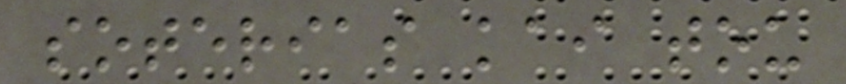soterias kai tou
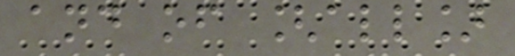and of [all]
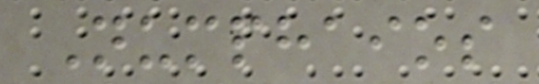Numphaios
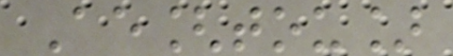Ae[tou]
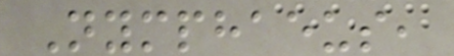Nymphaeus,
